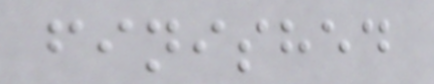finished
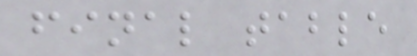final table
